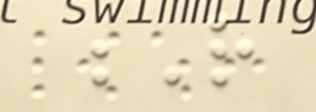R
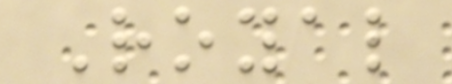Royal
